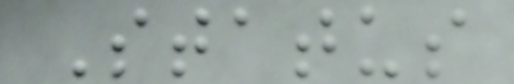Status
